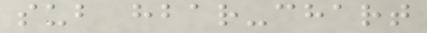sub hbar-chart
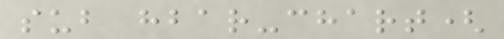sub hbar-chart(
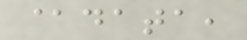@data,
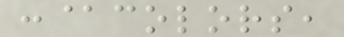:@colors,
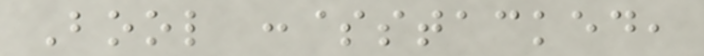Bool :$stacked,
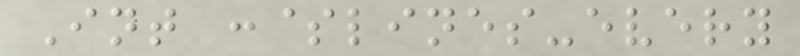Int :$lines-every
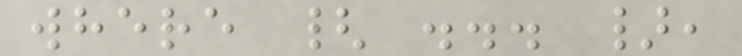where { ... },
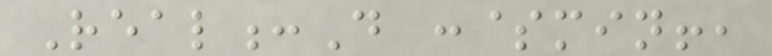Real:D :$min!,
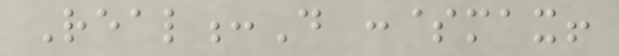Real:D :$max!
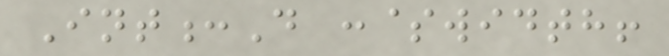Int:D :$width!
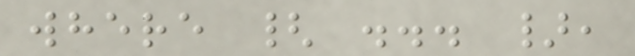where { ... },
